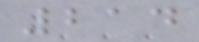214
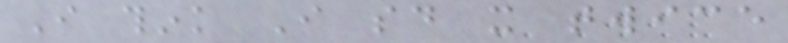I think I said it twice
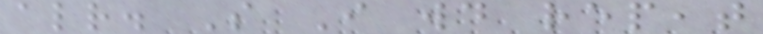already. So I would repeat
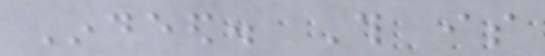Indeed. This is
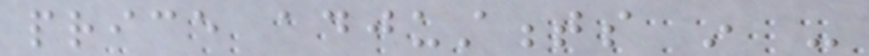price adjustments in -
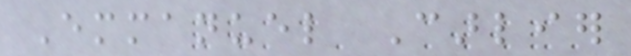Emmanuel Carlier
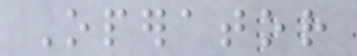Operator
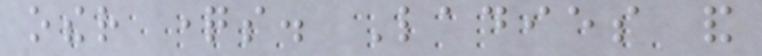other questions. Ladies and
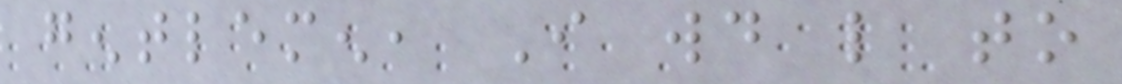gentlemen, I would like to
